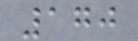170
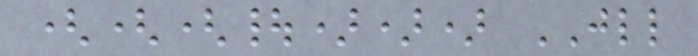(((|))) JLL
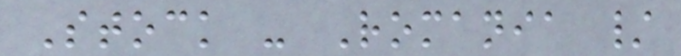Stock - Romania /
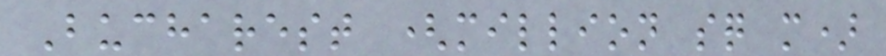Bucharest (million sq m)
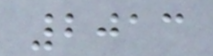2013
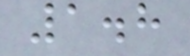1.8
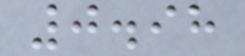0.98
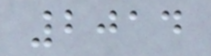2014
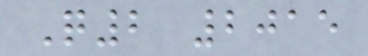Q2 2015
